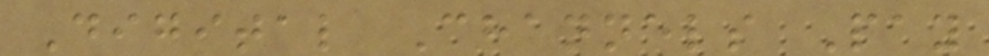Digital Channels Pay
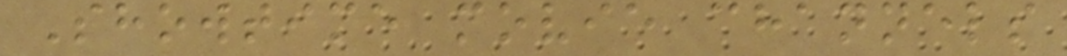Showtime movie channels
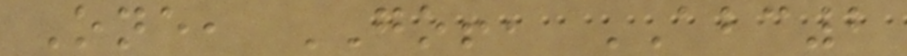One, GO!, ABC2
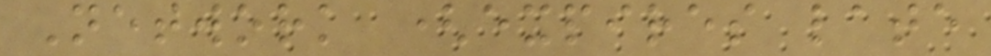Network (expires late
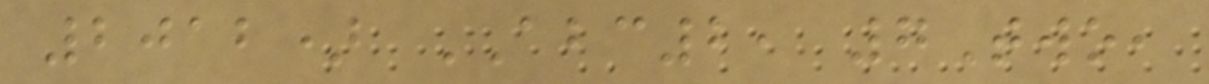2012) ABC2, 7Two,
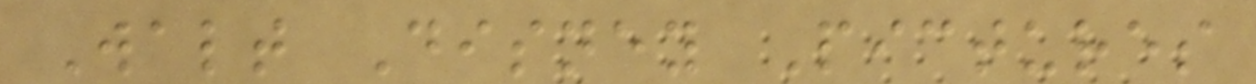Walt Disney Pictures
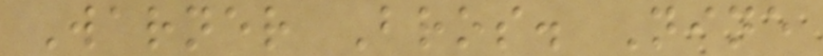Warner Bros. Nine
